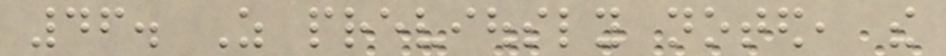46. As previously noted, the
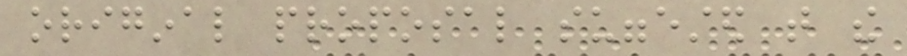original proposal suggested that the
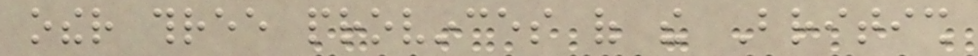other three provinces of the British
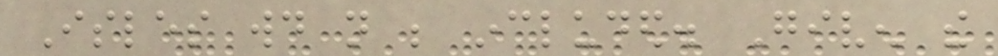Isles would not be included. Given the
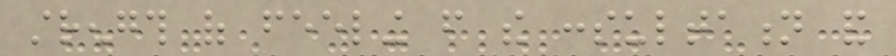strength of feeling from the consultation and
